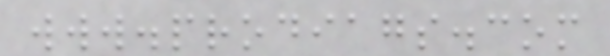www.prodiags.com
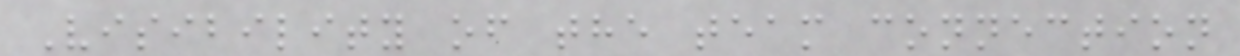Visibility of the team connection
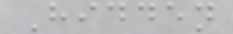Hidden
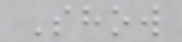Show
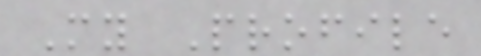My Profile
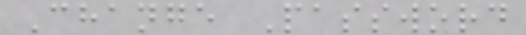Change Password
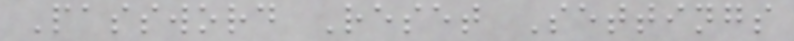Password Reset Settings
